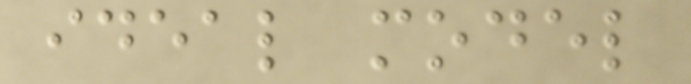ideal model
